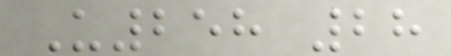U258 28
